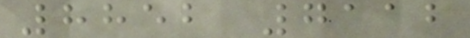8852 7112
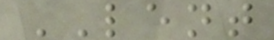LENT
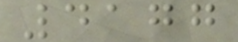4177
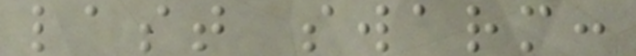last swarm:
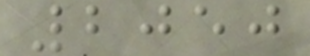2050
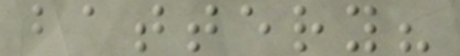battery?
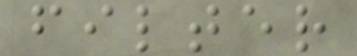filter
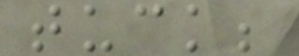tuck;
